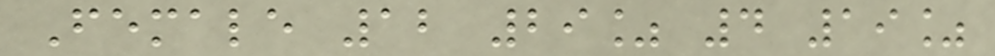Female 12 29% 4 19%
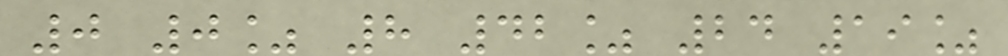0 0% 8 42% 24 19%
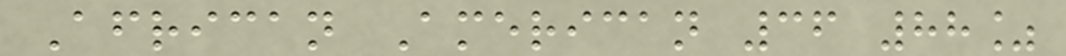African American 36 88%
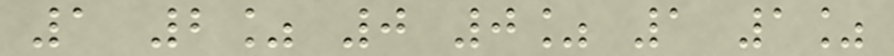1 2% 0 0% 1 1%
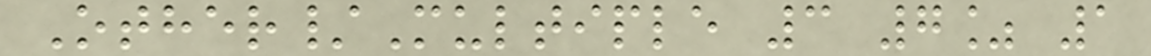Other/Multiple 3 7% 1
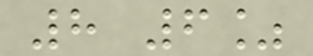8 6%
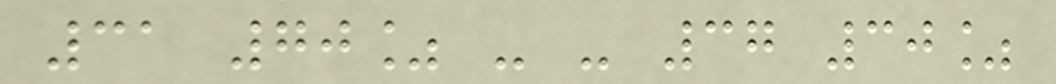31 70% - - 37 30%
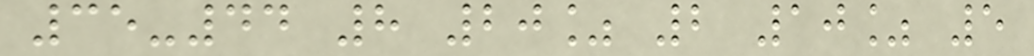35-44 8 20% 2 10% 5
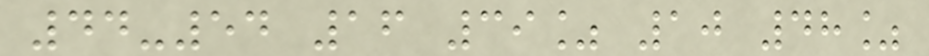44-54 16 39% 10 48%
